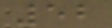52
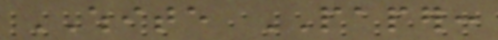WHITE PAPER:
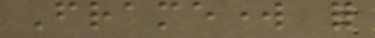Framework for
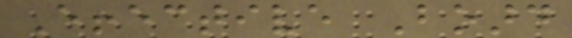Effective Board
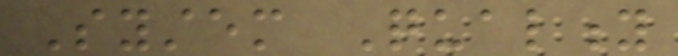System Quality
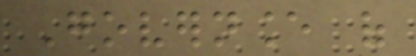Governance of
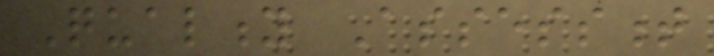Quality Assessment
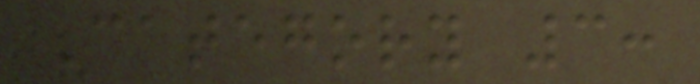Category 3:
